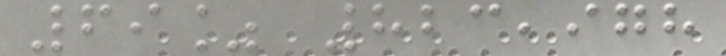69% 823,978
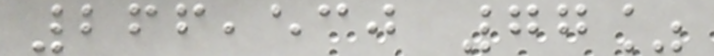266,530 77%
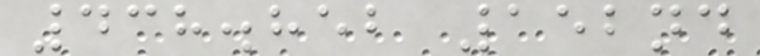438.852 152nd
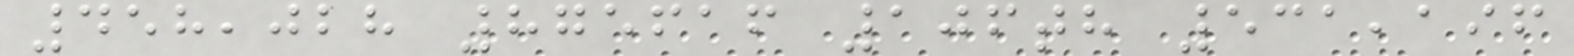458,028 875616 106th 531,196
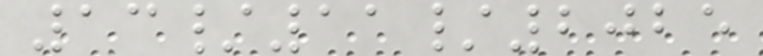13/11/2025
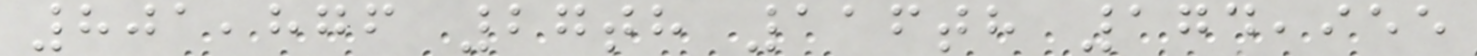801,876 27th 116th 174,955
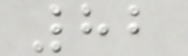82
